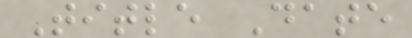Title Date
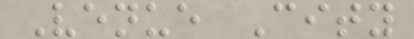Venue City
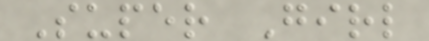Super Girl
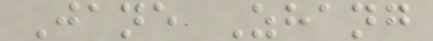Jane Zhang
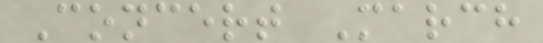Concert March
